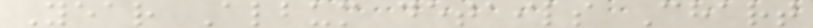Year Album details Chart
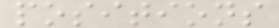positions
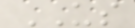US
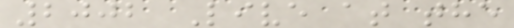2002 Live at the
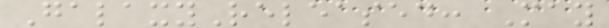GalaxyReleased: May
